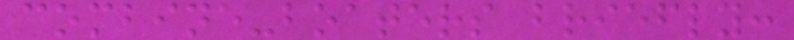combine-boaters briefly:
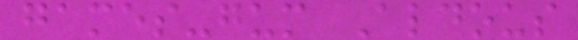games-gum Aldous
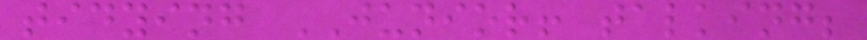tidying JUNIOR! talking;
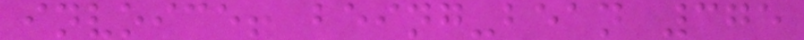invoice! being-bean 375
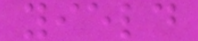yield
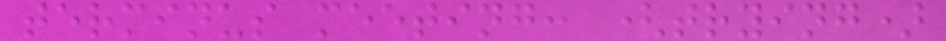terminus meeting: (trying)
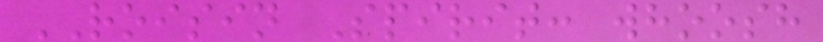ROISIN Spirit: whoosh
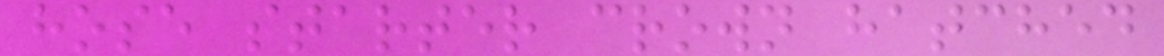hose starter crown hatched
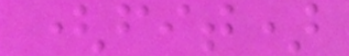(fit)
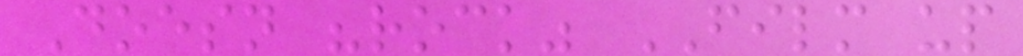Doesn "rock" FILM up
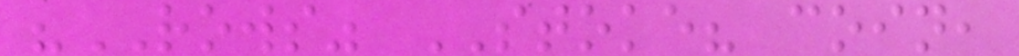"ROWS" STOKE? coin,
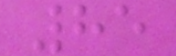85
